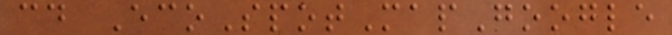cd EcoSpotMapGoogle
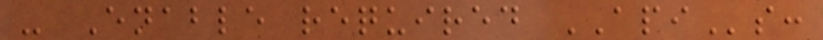- Enable required APIs:
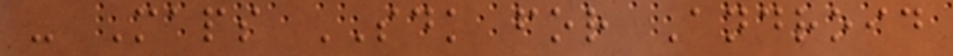- Maps SDK for Android
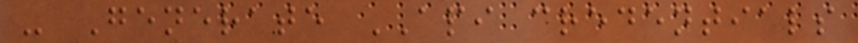- Generate API credentials
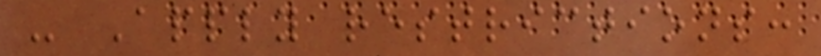- Apply restrictions:
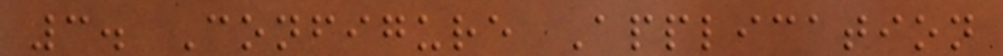3. Configure Application
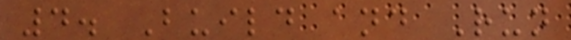4. Build and Run
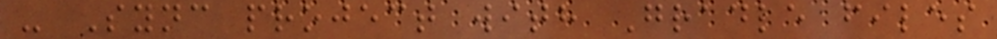- Sync project with Gradle files
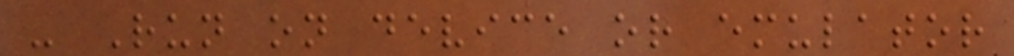- Run on device or emulator
